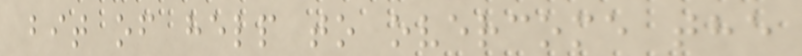bit of help to overcome the
